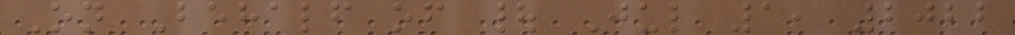On Behalf of | Jul 1, 2022
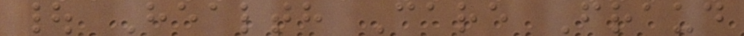| Health Care Fraud
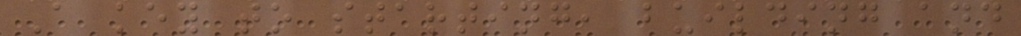A key to starting, building and
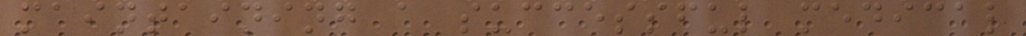maintaining a successful medical
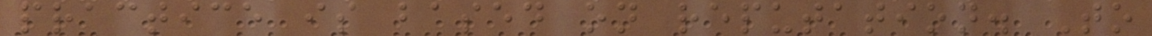practice is based on reputation. To
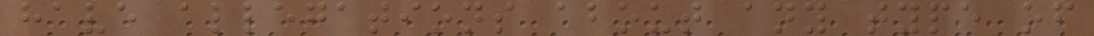have allegations about any type of
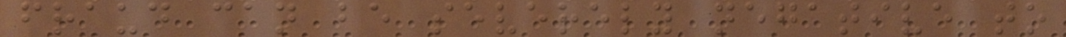fraud can be severely negative to
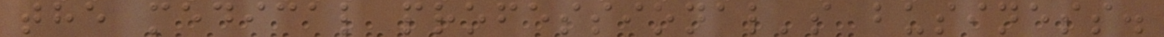the medical professional's business.
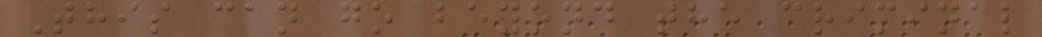This can go beyond the criminal
